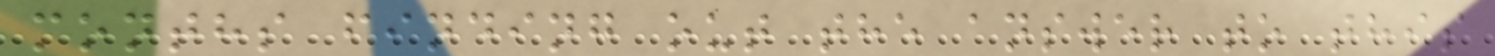months finding out the answer to this
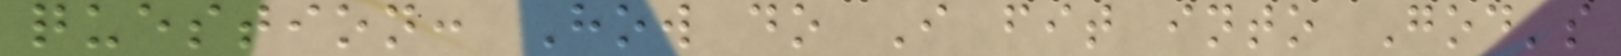question: How do I fit into God's
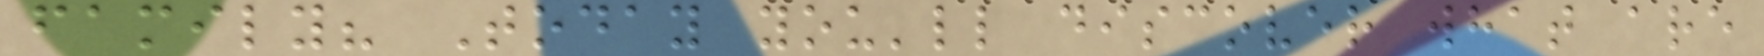family? Today you'll discover what are
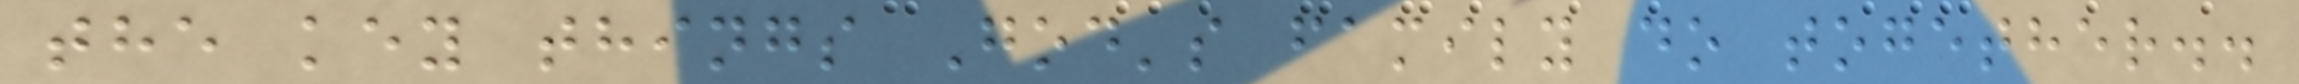the key things God's family do together..
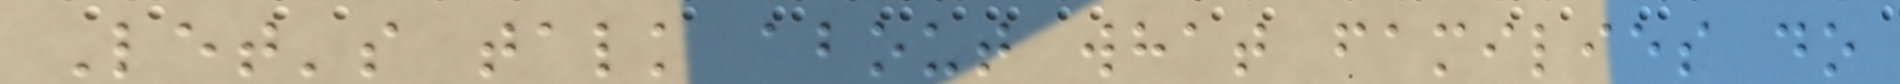Let's talk about what families do
